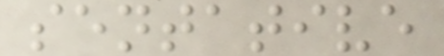sentative
